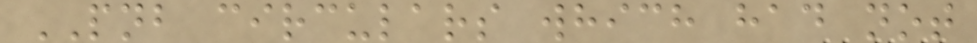PNB circulars which had not
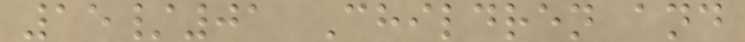15/01 Children and
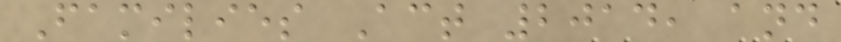Families Act 2014, and
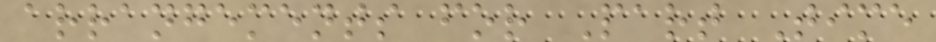arrangements for Part Time
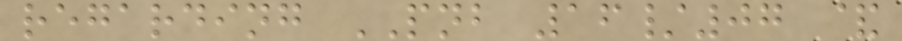regarding PNB 16/07 &
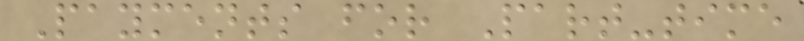Payments for Part-time
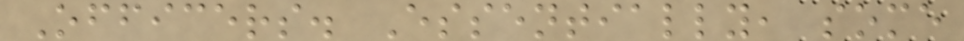Officers. Essentially, some
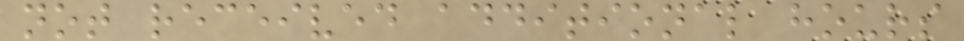not received additional hours
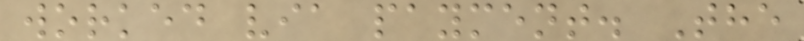worked via payment. The
